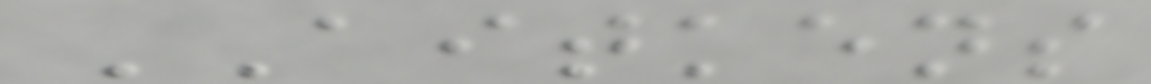AITKENS
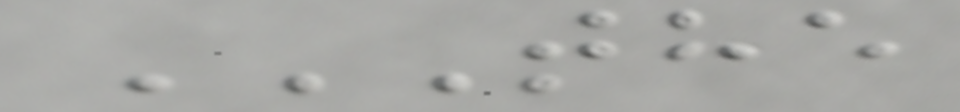THE
